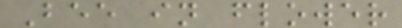Bee in flower
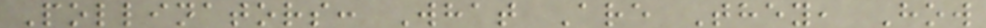Pollinators: What Are They, How
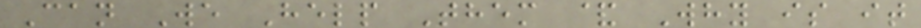Can We Help Them & Why is it
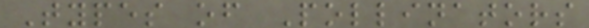Types of Pollinators
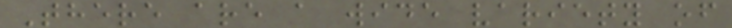There are a wide variety of
